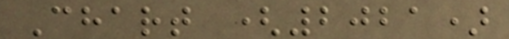Chart (2021)
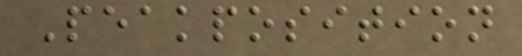Peakposition
